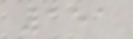151
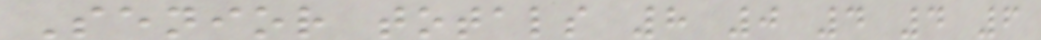Senior totals 8 0 4 4 6
